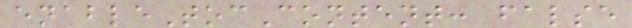enableTocContent: false
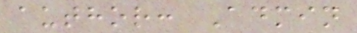author: Admin
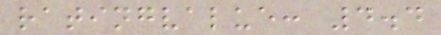ratingvalue: 4.4
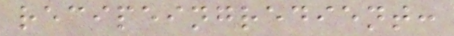recipeingredient:
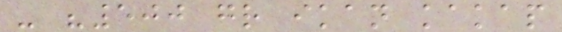- "500 gr ikan kakap
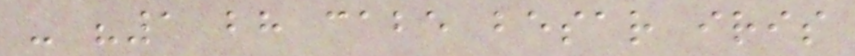- "1 bh cabe besar iris
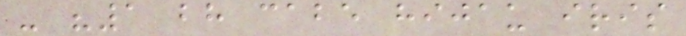- "1 bh cabe hijau iris
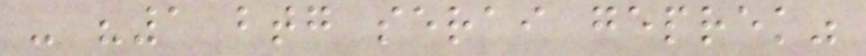- "1 btg serai geprek"
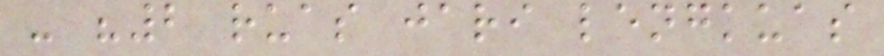- "2 ruas jari lengkuas
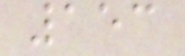153
